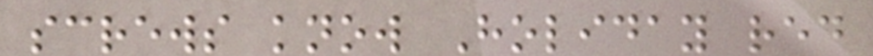screws know Holiday red
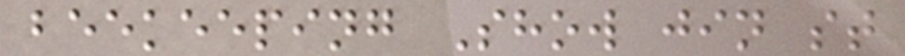beekeeping Show jin st
